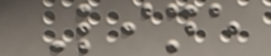Line
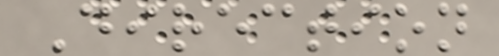Direction
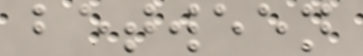between
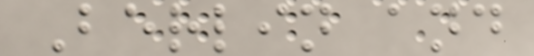Berlin and
